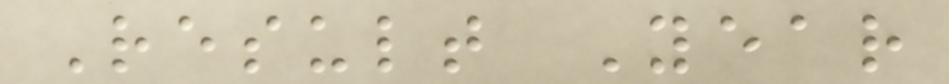Result Year
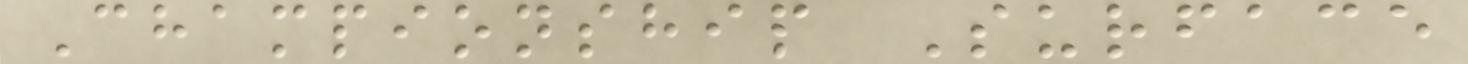Championship Surface
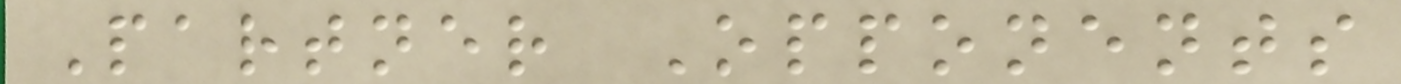Partner Opponents
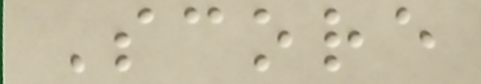Score
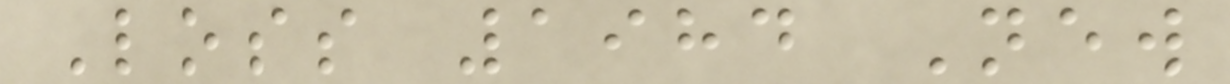Loss 1984 New
